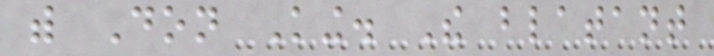with Don King. The blatant
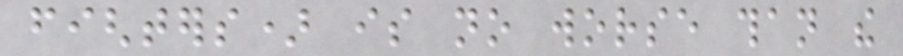fighters) is no worse than the
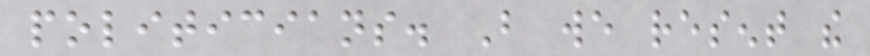politicians. But we resent the
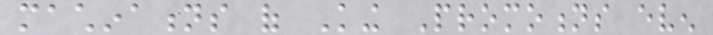machinations of King Promotions even
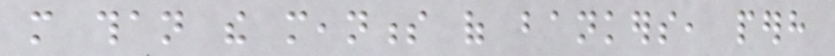more than the meanness of bankers, perhaps
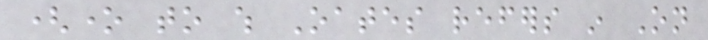(one to which Oates refers in On
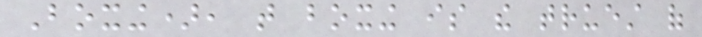Boxing), that boxing is the truest of
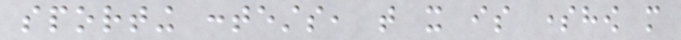sporting contests, that it is somehow more
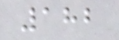182
